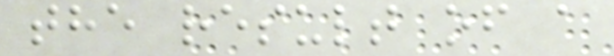the result of a
